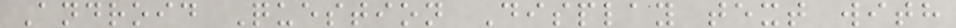Android Question Display text with
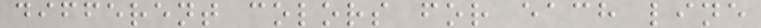different colors for each line
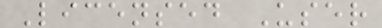Licensed User
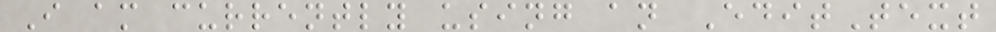I am currently using an EditText
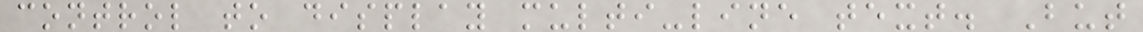control to display multi-line text. But
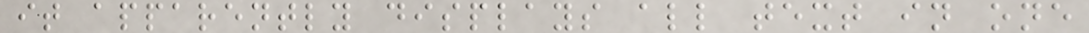it apparently displays all text in one
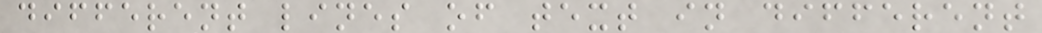different lines of text in different
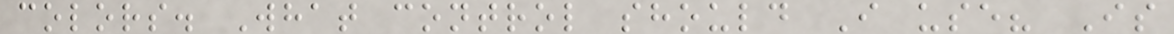colors. What control should I use? Is
